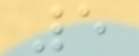5
